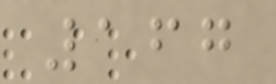167
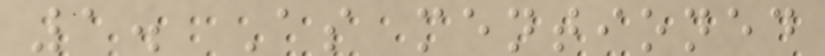1. As mentioned
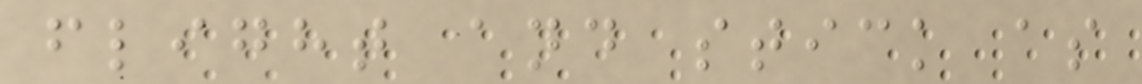flight and stick as
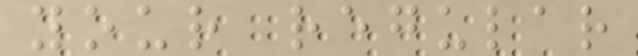your regular
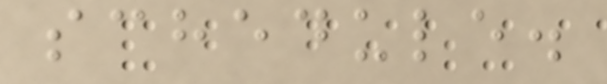schedule.
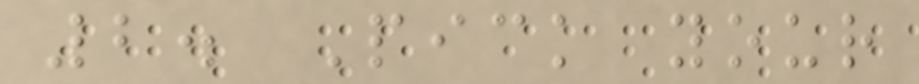2. Pick your
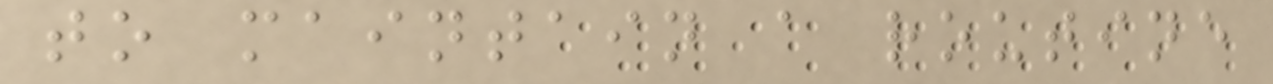to maintain a routine
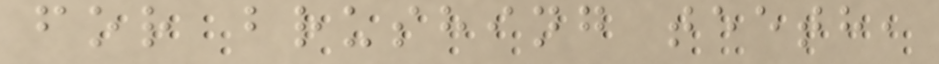for brushing teeth,
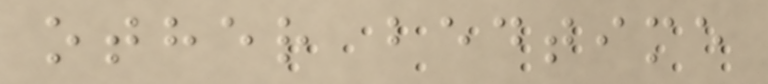other bedtime
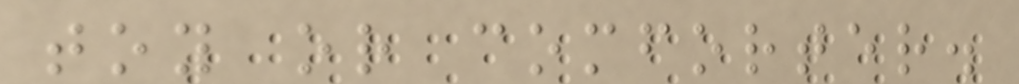toy or comforter.
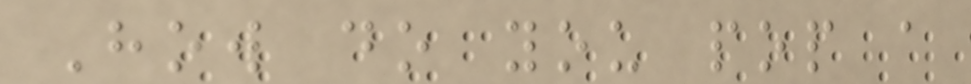How do you pop a
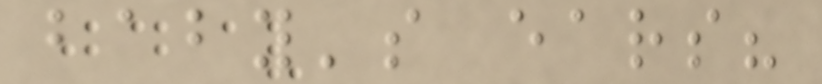baby's ears?
